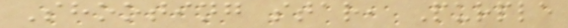Shooting star, Purple
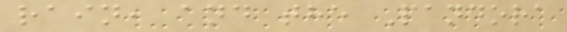rain, and the Pandora
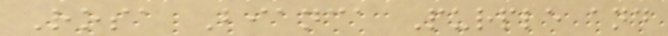Rosa Bianca Purple and
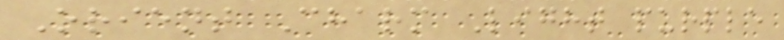Orient Charm Light purple
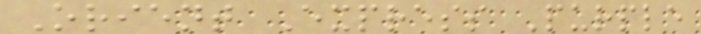Orient Express Purple
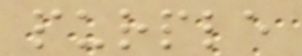purple
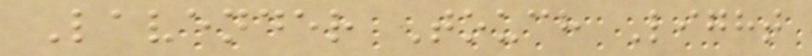Lavender Touch Light
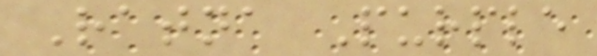Ratna Purple
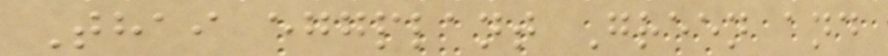Thai eggplant Green and
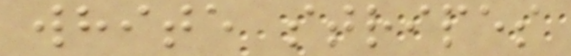white stripes
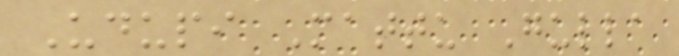Udupi Mattu Gulla
